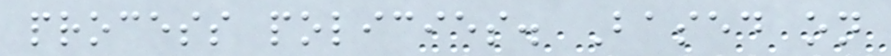process policies. Based on
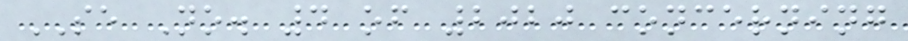SE No. 4 of 2020 concerning
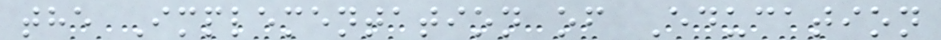the Implementation of Education
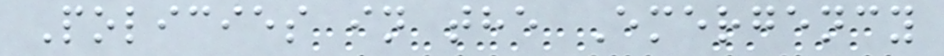Policies in the Emergency
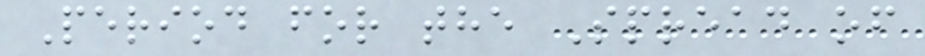Period for the Spread of
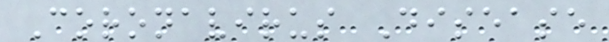Coronavirus Disease
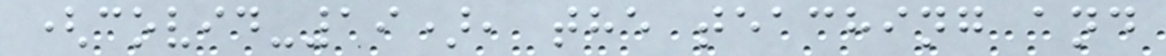(covid-19), the teaching and
